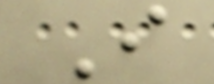I
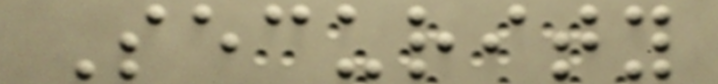Security
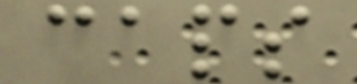caps
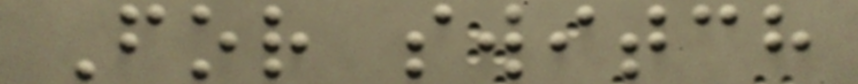For switch
